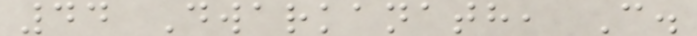44 Dwarkanath, C.
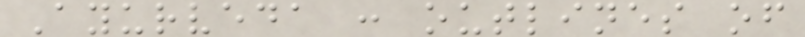Ayurveda : outlines of
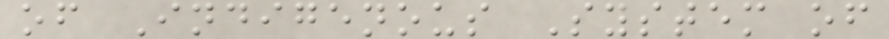of Indigenous System of
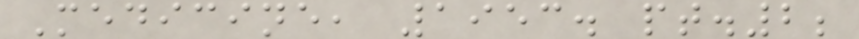Medicine, 1953. pt.2;
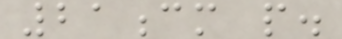21cm p.
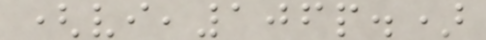(vi,106p.)
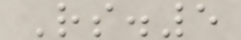Rs.5
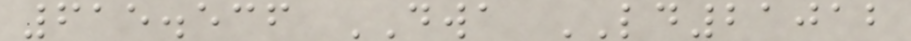615.536 DWA LD21012
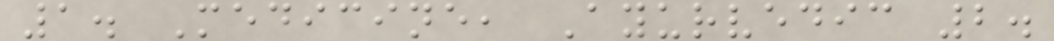1. Medicine, Ayurvedic 2.
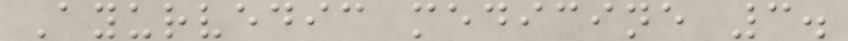Ayurvedic medicine 3.
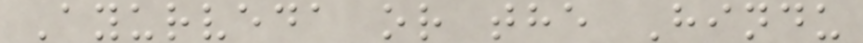Ayurveda or the Hindu
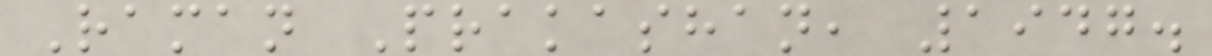Raman Prakashan, 1947.
